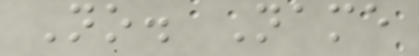No. Name
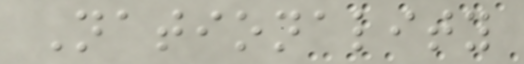Nationality
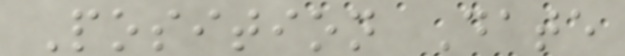Position Date
